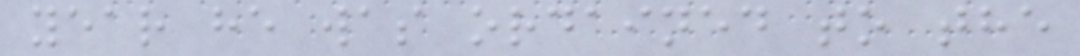year he was ordained to the
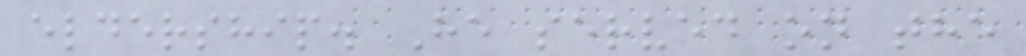eldership. He served on the
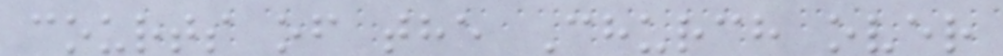courts of the Church over
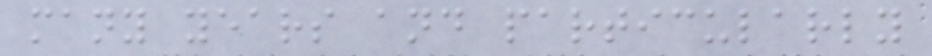many years and particularly
